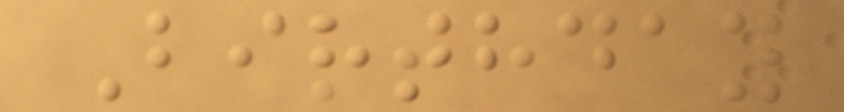Birthday
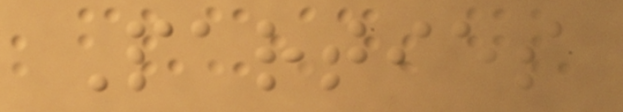Parties
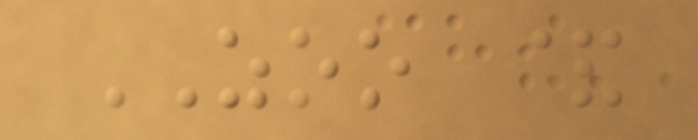ZOO &
